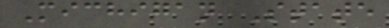Michigan State
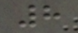8
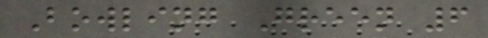Bowling Green 6
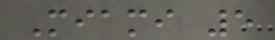Miami 5
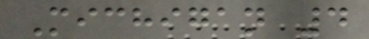Michigan 4
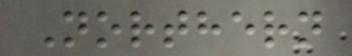Northern
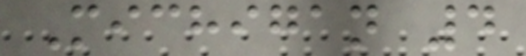Michigan 4
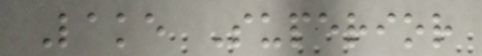Lake Superior
